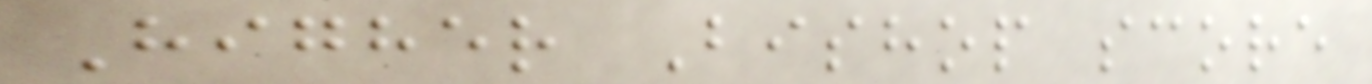Higher Bishop score
